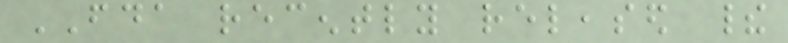FDA recently released their
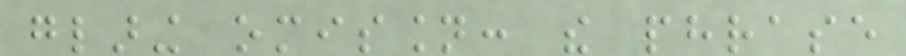glaring omission: the phrase
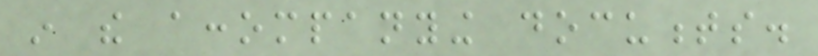in the accompanying documents.
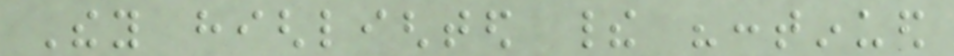They highlighted their "continued
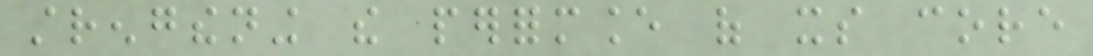strengthening the performance of its core
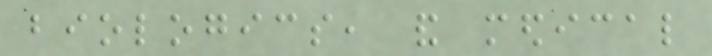biologics, and medical
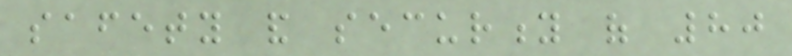safety and security of 80
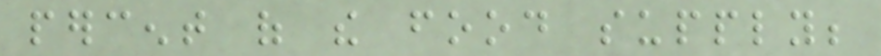percent of the food supply;
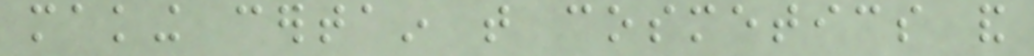making certain that cosmetics and
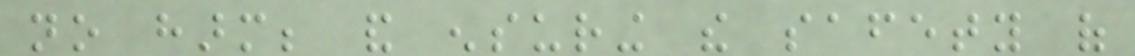no harm; and ensuring the safety of
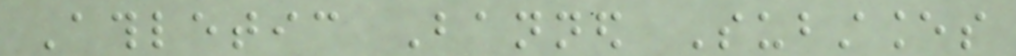Athletic Banned Substances
